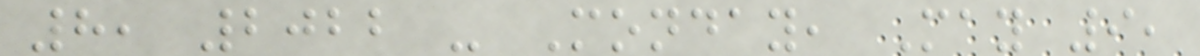8, 2022 - Monday, May 9,
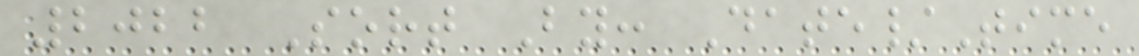2022 Sort By: Date/Time
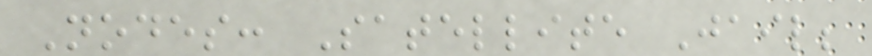Nodes: Satellite Jail;
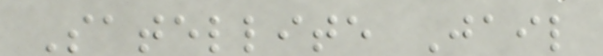Satellite Jail
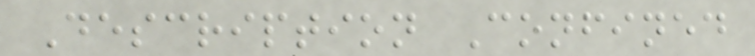Description Confined
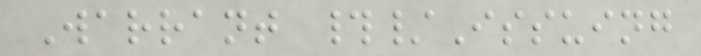Warrant #/Issuing
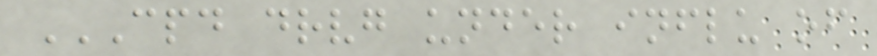CPD DRVG UNDER INFLU OF
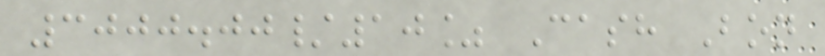3000.00/10% Cash Bon
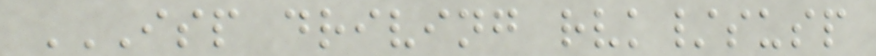ISP DRIVING RVK/SUSP
